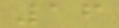16
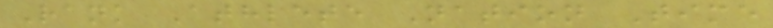Rank Athlete Nation Time
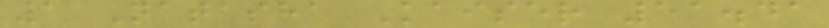1 Natasha Kaiser 51.41
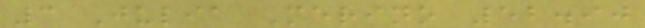3 Julia Merino 52.90
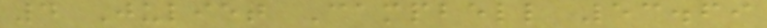4 Juliet Campbell 53.69
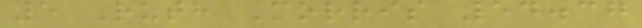5 Ruth Morris 54.37
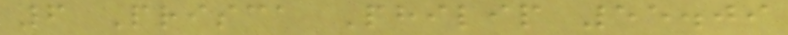6 Prisca Philip 55.09
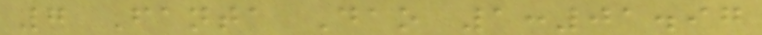7 Fanta Dao 1:01.97
